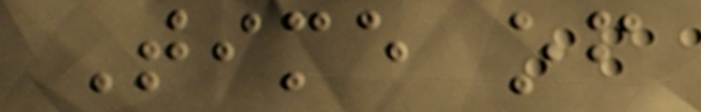Time of
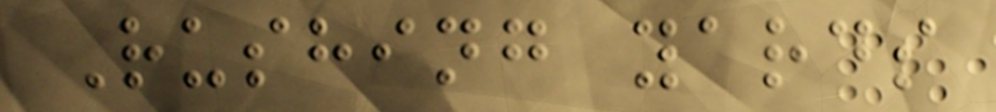Rushing yards
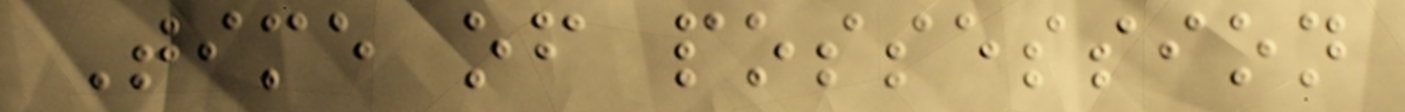Time of possession
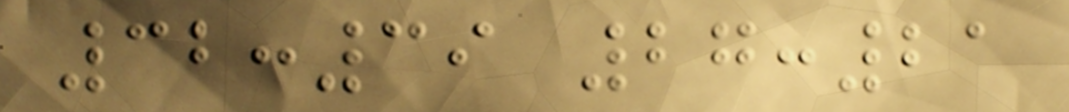32:39 27:21
